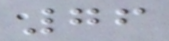76
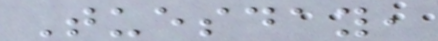Tuesday,
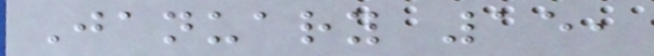January 15,
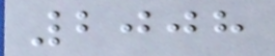2008
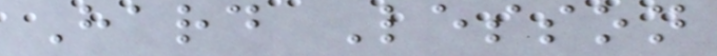Hard Lesson
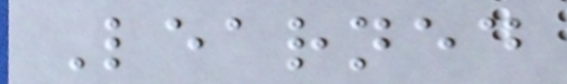Learned
